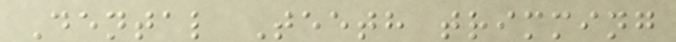Dental Teeth trimming
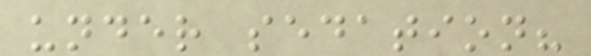under sedation?
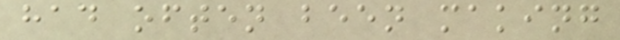had often been making
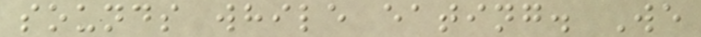sounds while eating. We
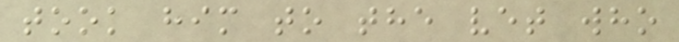took him to the vet who
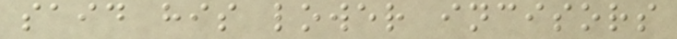said his lower incisors
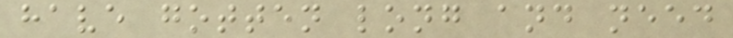have gotten long and need
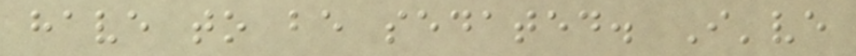have to be sedated. I've
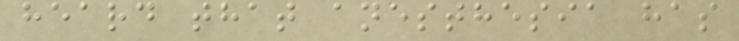heard that anesthesia has
